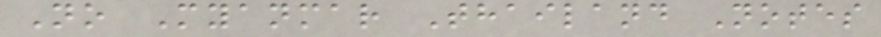No Myanmar Thailand Notes
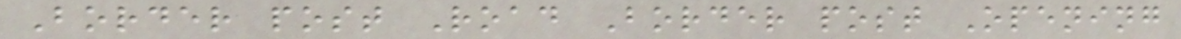Border post Road Border post Opening
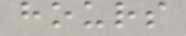hours
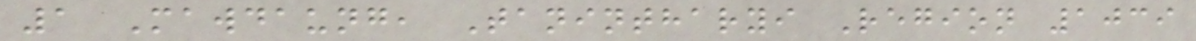1 Mawdaung, Tanintharyi Region 1039
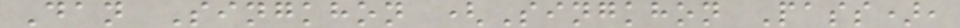Dan Singkhon (Singkhon Pass),
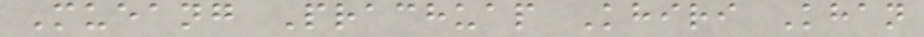Mueang Prachuap Khiri Khan
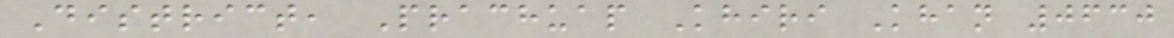District, Prachuap Khiri Khan 0630
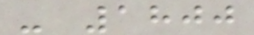- 1800
